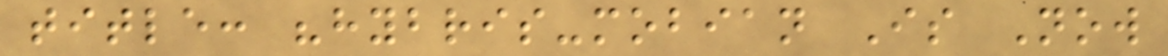title: "hybris-mobian Is Now
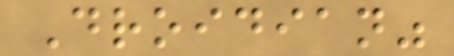Droidian"
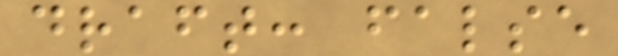draft: false
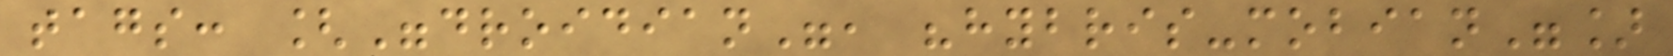tags: ["droidian", "hybris-mobian"]
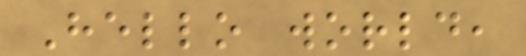Hello world,
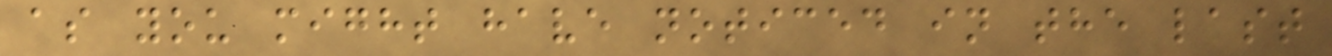as you might have noticed in the last
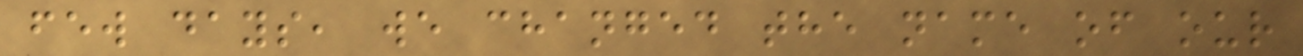few days, we changed the name of our
